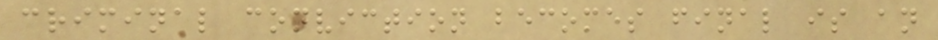criminal conviction becomes final is an
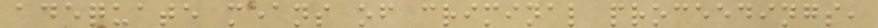adequate means of criminal proceedings,
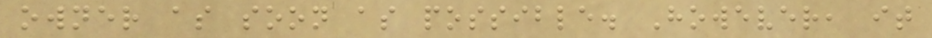owner as soon as possible. However, it
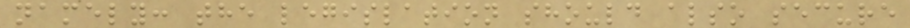namely: the legislation should also secure
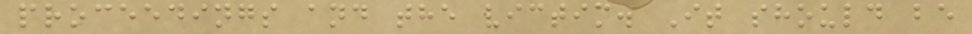proceedings and the victim. It should be
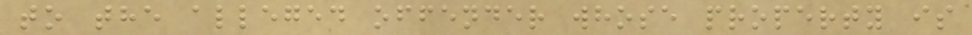to the alleged offender whose property is
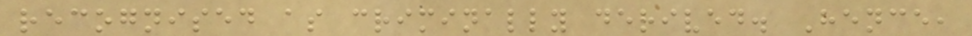recognised as criminally derived. Hence,
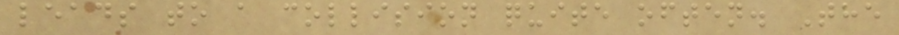leads to a collision quite often. The
